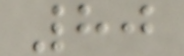80
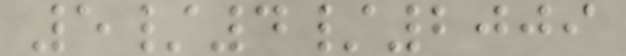5/4/2009
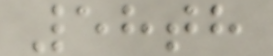58th
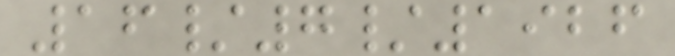16/7/1926
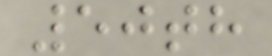50th
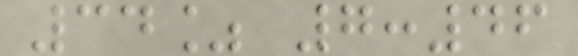34% 7:46
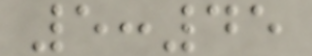5:45
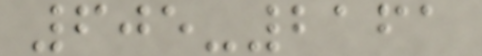605-2161
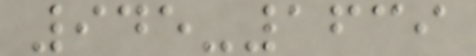945-1639
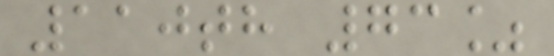110th 73%
